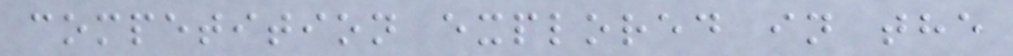competition explored in the
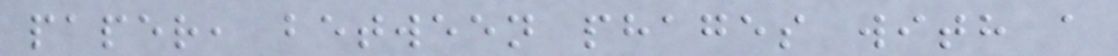paper, between phages with a
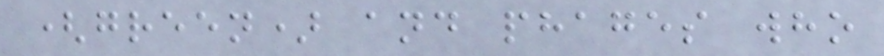(green) and phages who
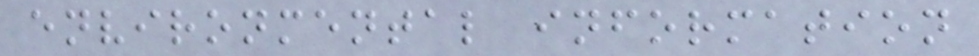environmental information
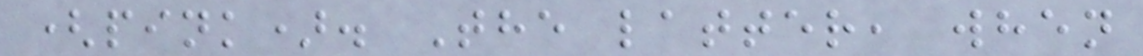(pink). The latter, when
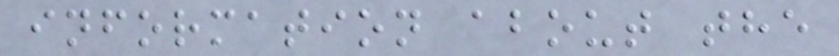information about the
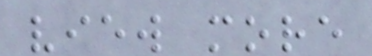view more
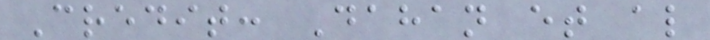Credit: Dahan et al
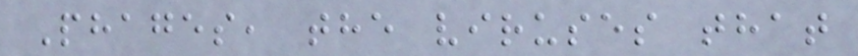Phages, the viruses that
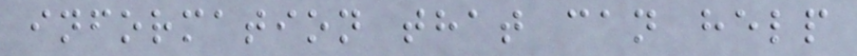information that can help
